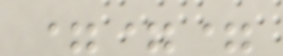===
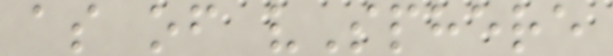as of vSphere
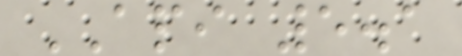API 5.1
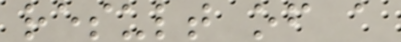result of a
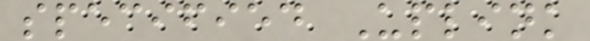specified Uplink
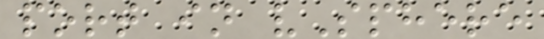port in vSphere
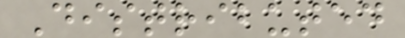Distributed
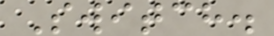Switch.
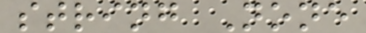string None
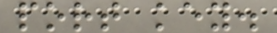port key.
